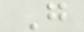G
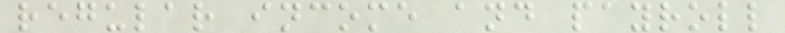regular income and payroll
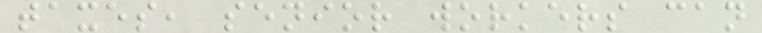taxes, senior workers can
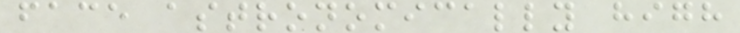face astronomically high
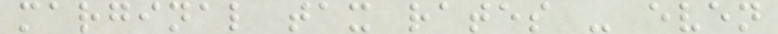marginal tax rates - even
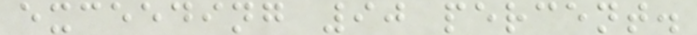exceeding 90 percent.
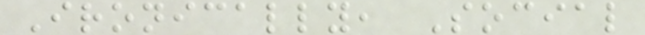Ironically, Social
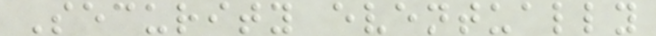Security eventually
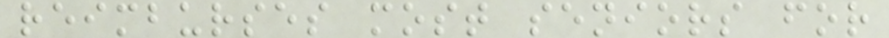reimburses most seniors for
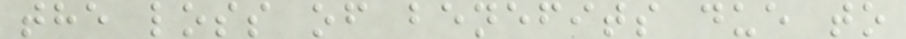the loss of benefits due to
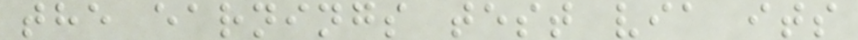the earnings test via its
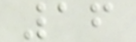16
